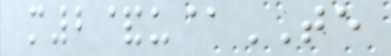m2&u@TE
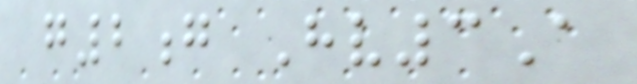g2g Hv3A
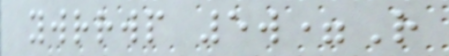ywrrwp 5w=R
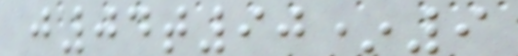j04t90*9
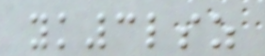yk3lsz
